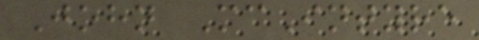John McIntyre
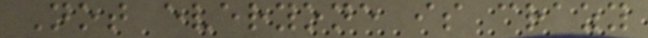Not everyone is crazy
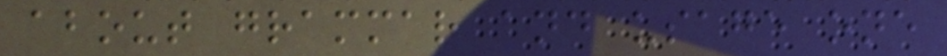about grammar and usage one
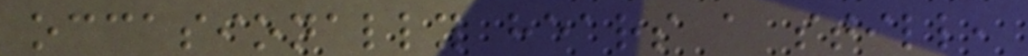occasionally hears a still,
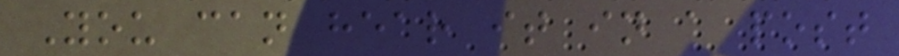You can hear it in a post
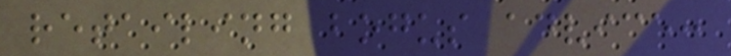retailing bogus advice:
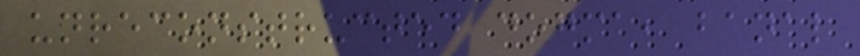unreconstructed dogma, banal
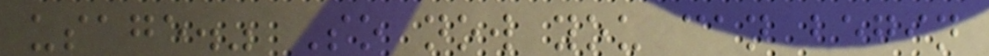usage." So now you can begin
